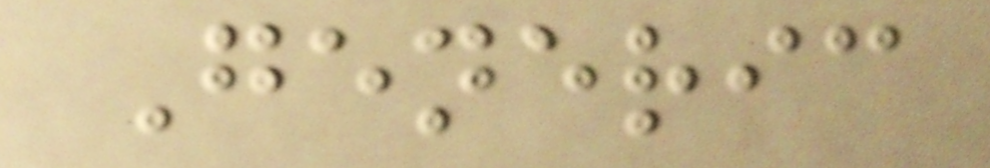Generic
